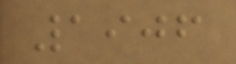1906
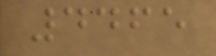4465
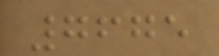7675
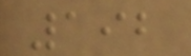192
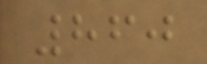860
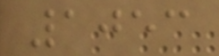1053
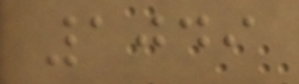1049
